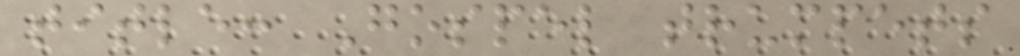title: Gospel trumpets
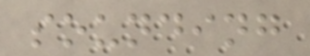sounding
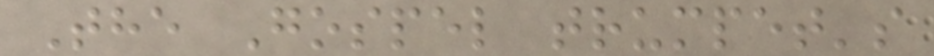The Gospel trumpet's
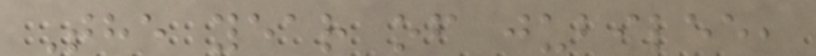The year of jubilee,
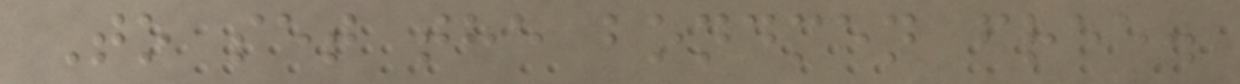To set the bondmen free.
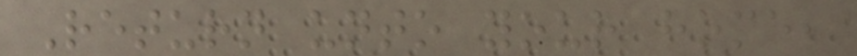Return unto your home,
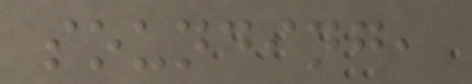sounding,
